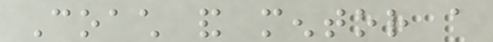Coach and mentor a
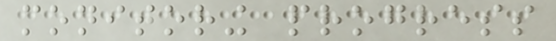monitoring progress
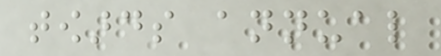towards annual
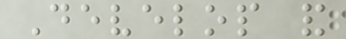Develop and
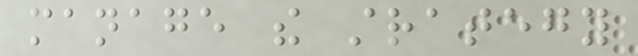manage the strategy
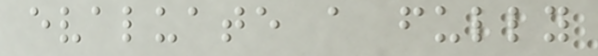evaluate a fully
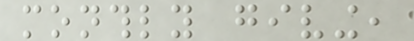monthly giving,
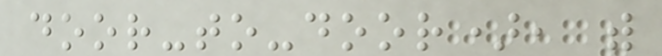door-to-door), with
